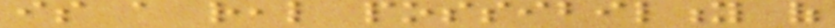is a real possibility of
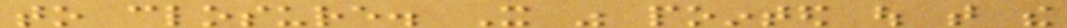to closure. It was pointed out that the
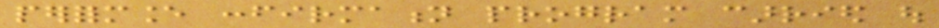performance confirmation program carried out
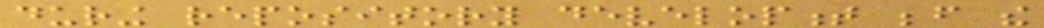during repository development before the
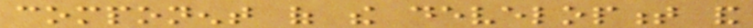component of the development and
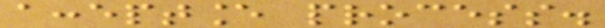acceptance process.
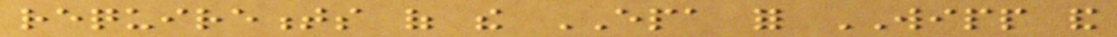requirements of the EPA for WIPP and
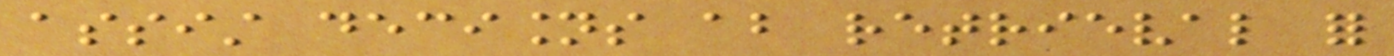assist decisions about retrieval for
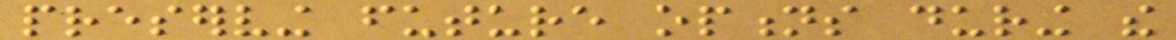preserving future options during the
